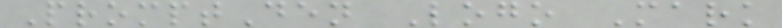PromptDen Logo Mark
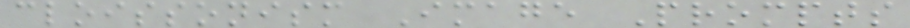cloissonism Image Prompts
